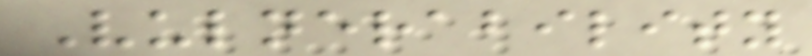Vulnerability
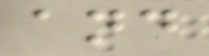and
